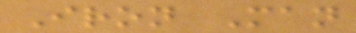Iron Man
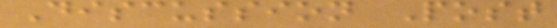Discussion Post
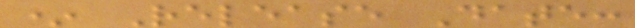* Release Date:
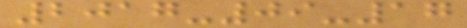2017-09-17
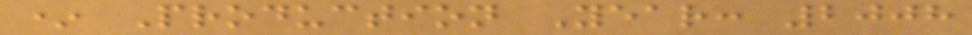* Production Year: 2008
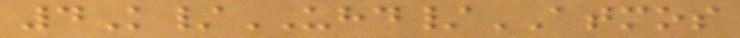4K/UHD/ATMOS
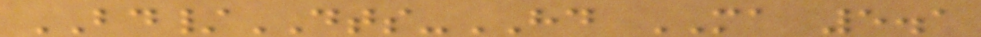BD/DTS-HD MA 5.1
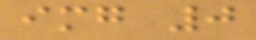img 0
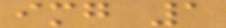img 1
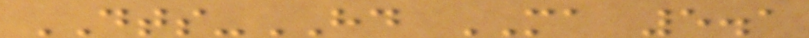DTS-HD MA 5.1
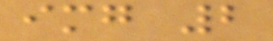img 2
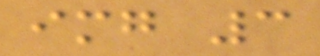img 3
